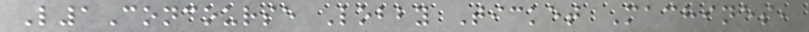L1Concourse Lobby Ticket Machines,
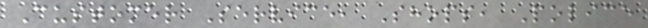Customer Service, Shops, Police
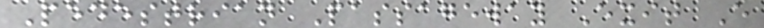Pedestrian Passageway Exit E
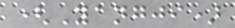(Yangji)
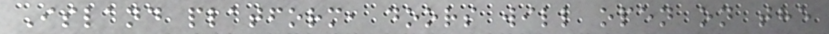Island platform, doors will open on the
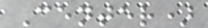Center)
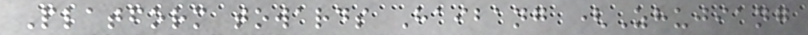Platform towards Haibang (Zhujiang
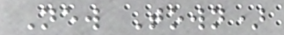New Town)
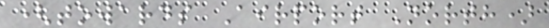(towards Airport North)
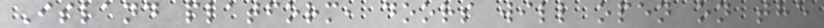Island platform, doors will open on the
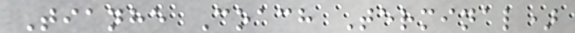Tianhe Coach Terminal)
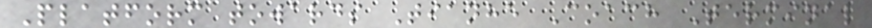Platform towards Tianhe Coach Terminal
